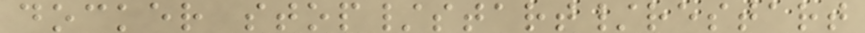docker stop/start/restart
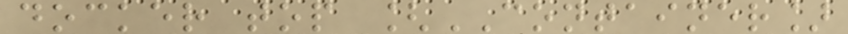docker top [CONTAINER]
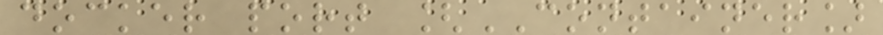docker port [CONTAINER]
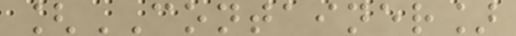[CONTAINER]
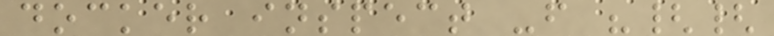docker inspect -f "{{
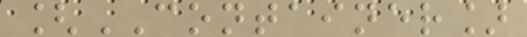[CONTAINER]
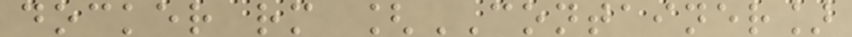docker rm [CONTAINER]
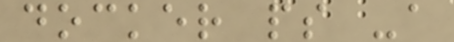docker ps -a
